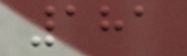181
